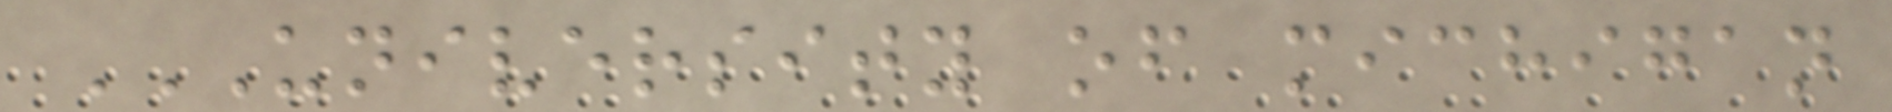UNIVERSITY OF MICHIGAN
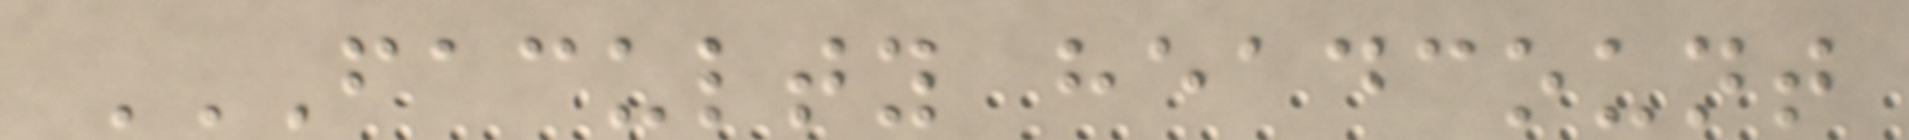FACULTY HEADCOUNT
